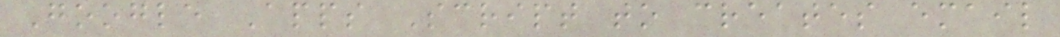Google Apps Script to creates email
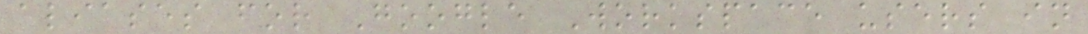aliases for Google Workspace users in
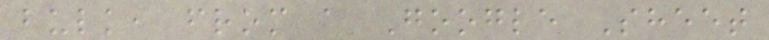bulk, from a Google Sheet
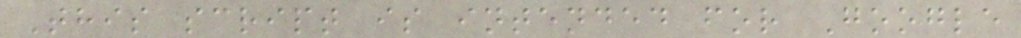This script is intended for Google
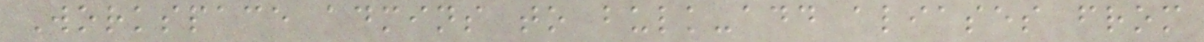Workspace admins to bulk-add aliases from
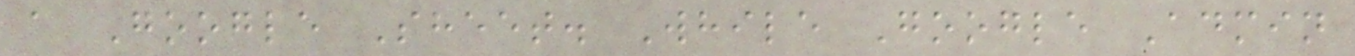a Google Sheet. While Google Admin
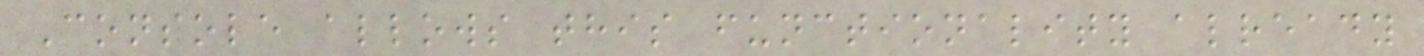Console allows this functionality already
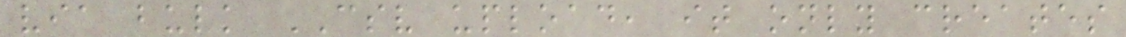via bulk CSV upload, it only creates
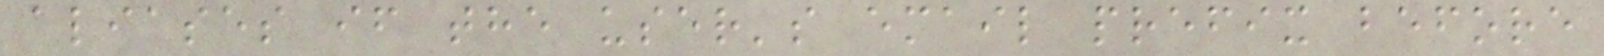aliases if the user's email prefix before
